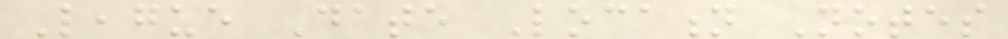League Date Location Notes
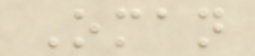Oman
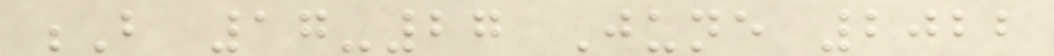B 17-27 June 2022
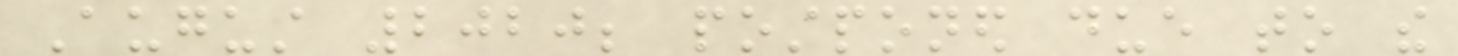August 2020; postponed due to the
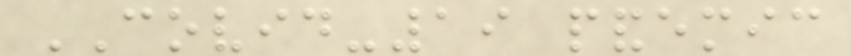COVID-19 pandemic
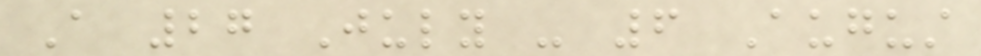A 27 July - 6 August
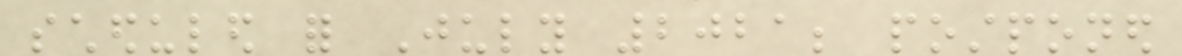scheduled for July 2021; postponed
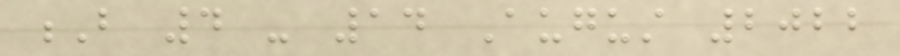B 4 - 14 August 2022
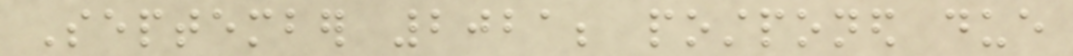September 2021; postponed due
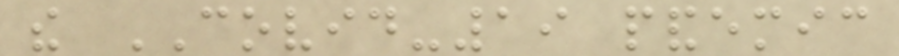the COVID-19 pandemic
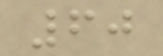60
